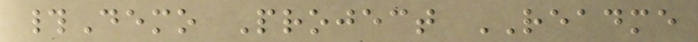#Demo Project README
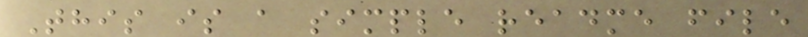This is a simple readme file
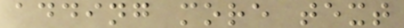adding more text
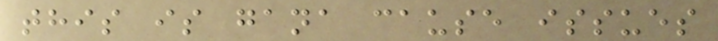this is gana cause issues
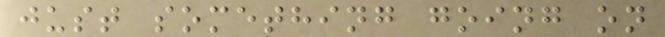just something going on
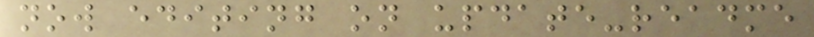now editing on update-readme
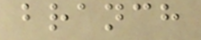branch
